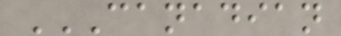CANADIAN
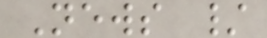News /
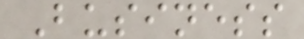Business
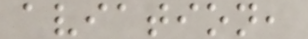aviation,
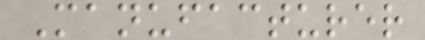Manufacturer
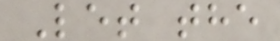Let the
